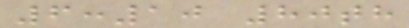6:10 80th
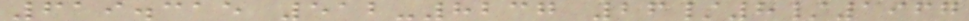619.315 512-8237 26/8/1967
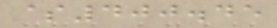$400.45
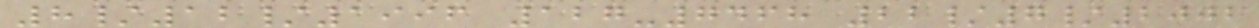8/12/1996 127-7468 22/7/2002
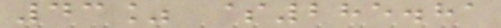43% $285.81
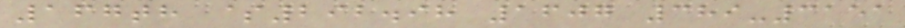167th $292.98 1607 389-3151
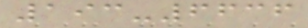193-6636
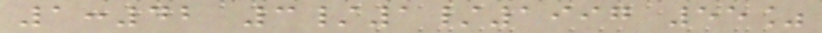1:42 3/1/1997 55%
